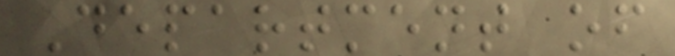Department of
